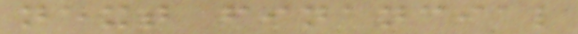next financial
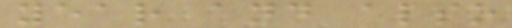year and also
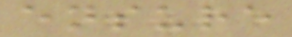ensure
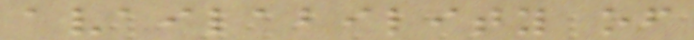availability of
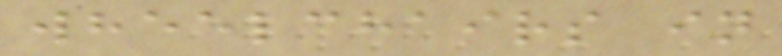wheelchairs in
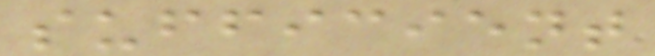sufficient
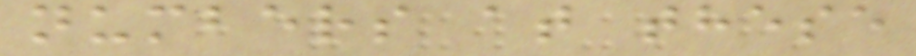numbers at these
